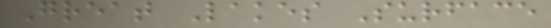Great Lakes Surface
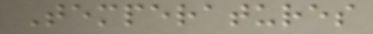Temperatures
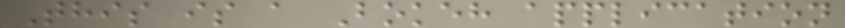This is a Bokeh application
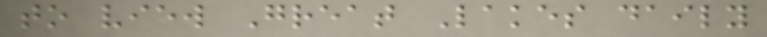to view Great Lakes daily
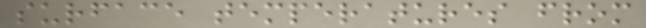surface temperatures from
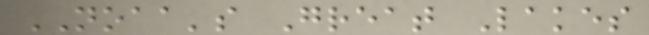NOAA's Great Lakes
